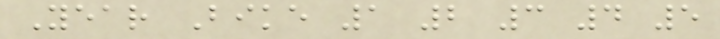Year Bike 1 2 3 4 5
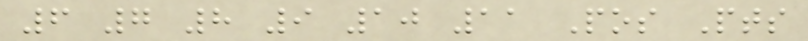6 7 8 9 10 11 Pos Pts
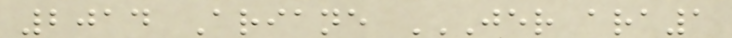2014 Ariane JER ARA1
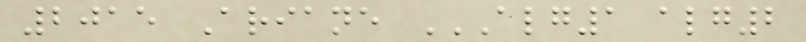2015 Ariane ALG1 ALG2
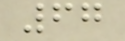67
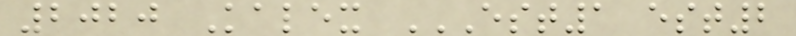2020 Kalex EST1 EST2
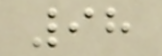98
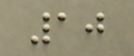10
